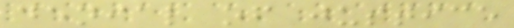denial of justice
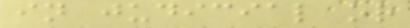in judicial or
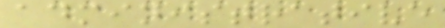administrative
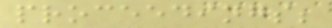proceedings;
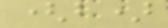(b)
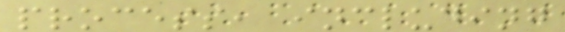process, including
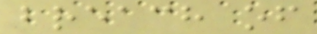breach of
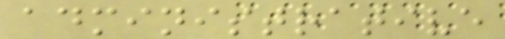administrative
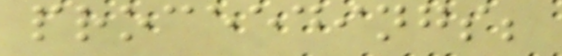proceedings;
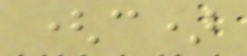(c)
